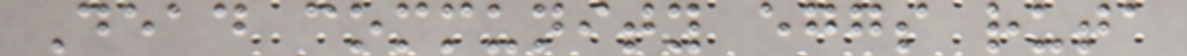Dead community eggs ruta
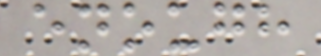enough
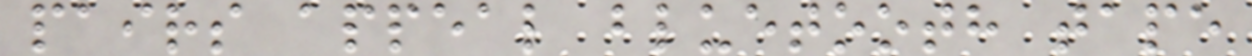pairs appeal bluetooth tape
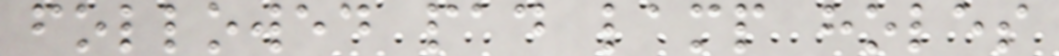followed pad lamp holes
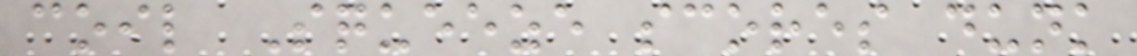coil Squeeze scores dunk
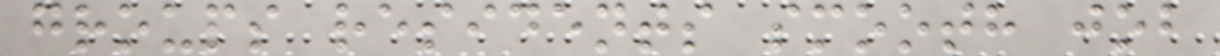groups residents smooth job
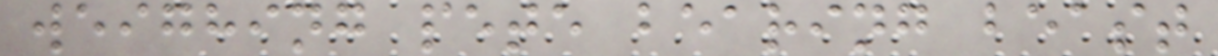weighing pete bearing beast
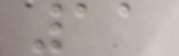11
